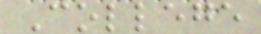College
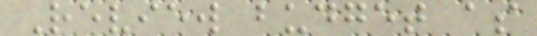Review budget as
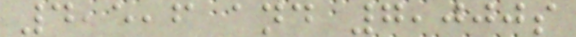4,5,6 and 7,000s
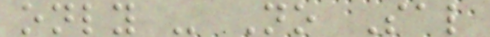only - No Sal
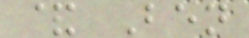& Ben
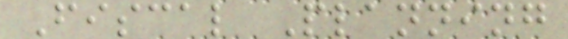Fiscal Planning
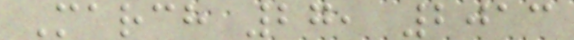March 27, 2013
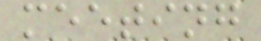meeting
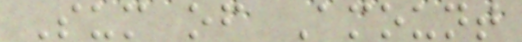Sum of Amount
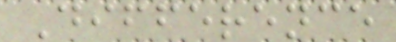Difference
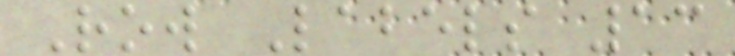Row Labels 13
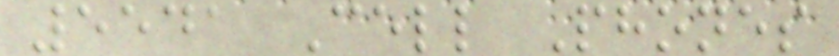5541 Cell Phones
